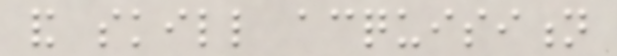and skill acquisition
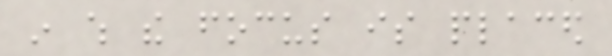in which the focus is placed
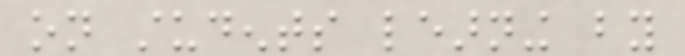on students learning by
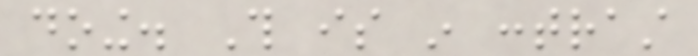doing. This is in contrast
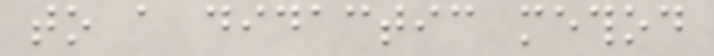to a didactic method
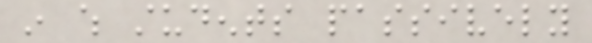in which students passively
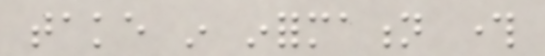take in information through
